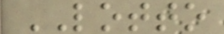LOTTO
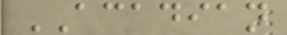ACADIAN
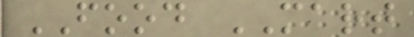FOOD MART
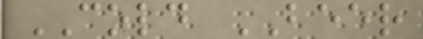COLD BEER
